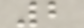2
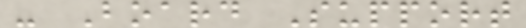- Board Support
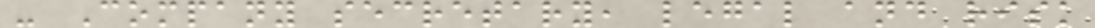- Company secretary, legal and risk
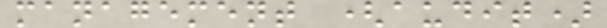management (audit)
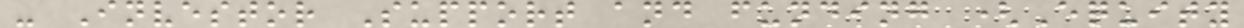- Investor Support and funding (Equity
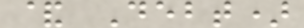& Debt)
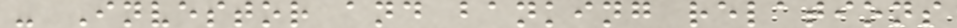- Investor and banking relations
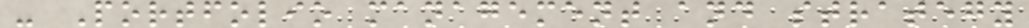- Portfolio management and strategy
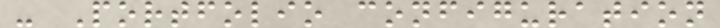- Portfolio configuration
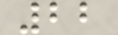22
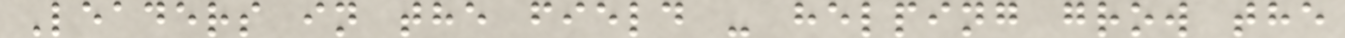Leaders in the field - helping grow the
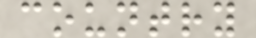country
